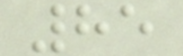85
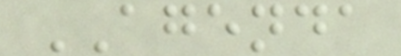AGENDA
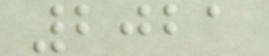2021
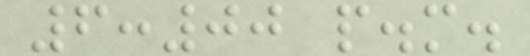6:00 p.m.
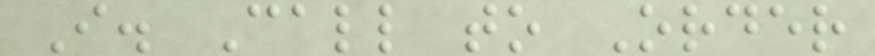I. Call to Order
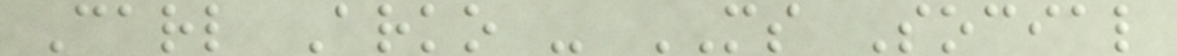Carl Arko - MS Social
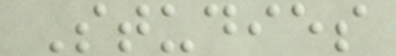Studies
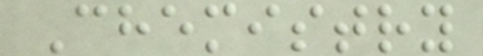Chemistry
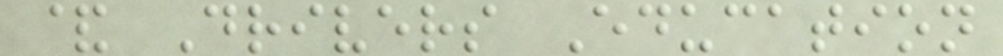& Drivers Education
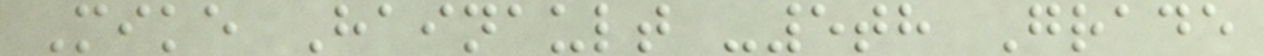Mike Hainault -5th Grade
